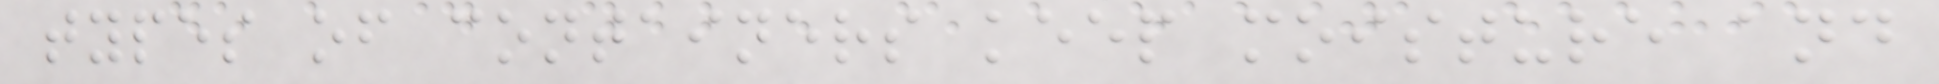types of containers keep moisture and
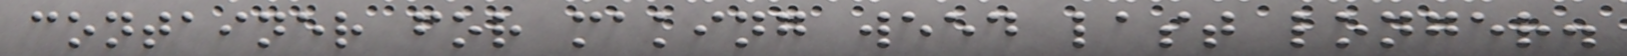container for making weed last longer.
